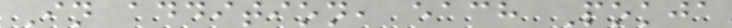In addition, each Pokja
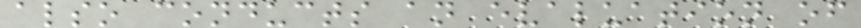also conducts an evaluation of
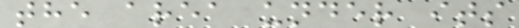the area under its
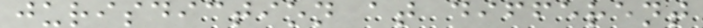jurisdiction at different
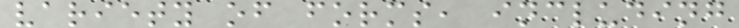variety of forms, including
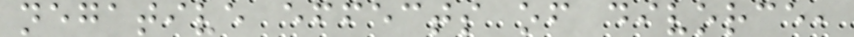negative effects of divorce,
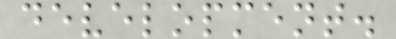development.
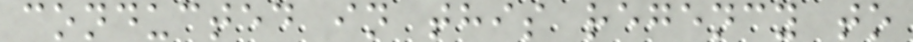conducted in this regency to
